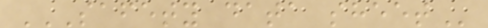SAFETY DATA SHEET
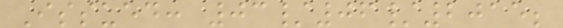Issued: 03/06/2015;
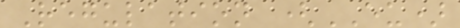Regulation (EU)
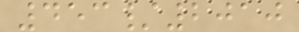453/2010
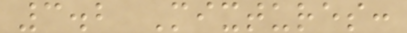3.2 Mixtures:
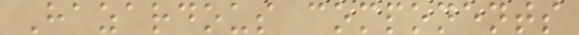Hazardous components
